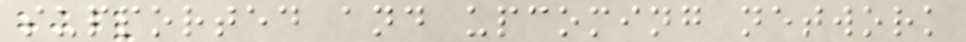supported and upcoming network
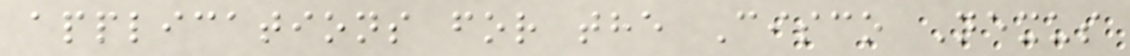applications for the Cisco Nexus
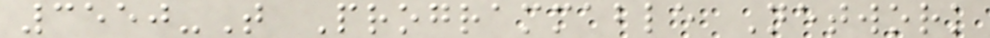3550-T Programmable Network
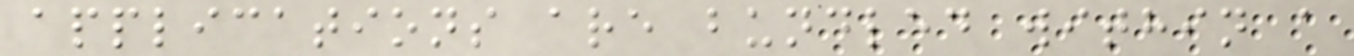applications are bundled within a
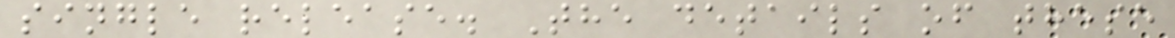single release. The details of these
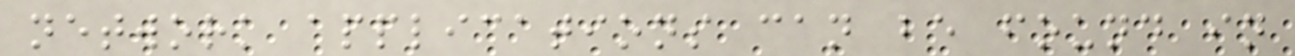network applications can be found in
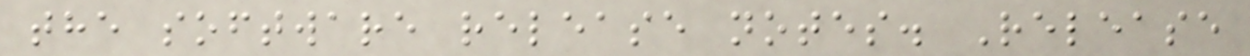the software release notes. Release
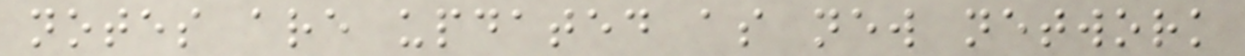notes are updated as new network
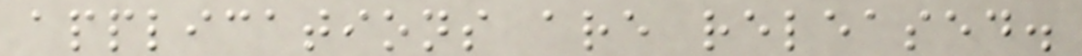applications are released.
